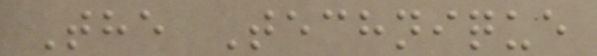The Technique
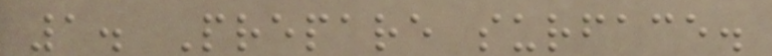1. Prepare surface.
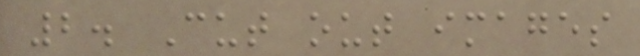2. Cut out images
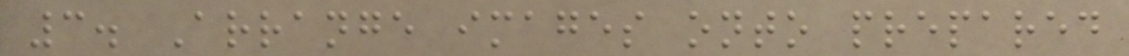3. Arrange images onto prepared
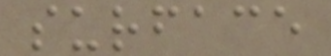surface
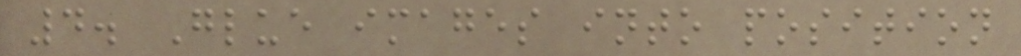4. Glue images into position
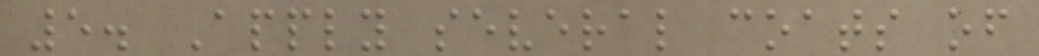5. Apply several coats of
